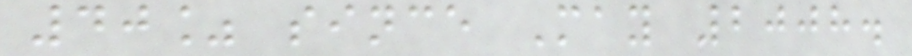40% since May 2008.
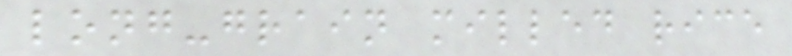long-grain milled rice
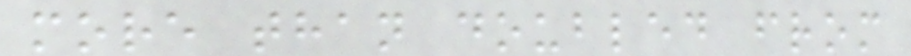more than doubled from
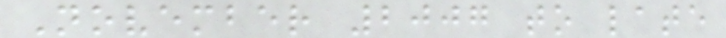November 2007 to late
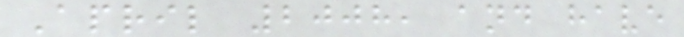April 2008, and have
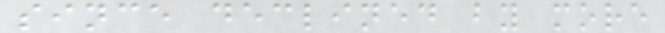since declined by more
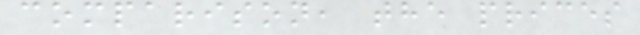comparison, the prices
